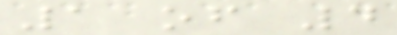1 of 4
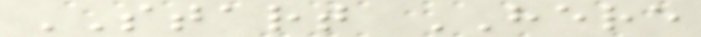START HERE
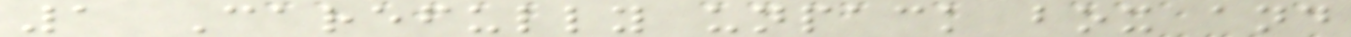1 Carefully unpack box and
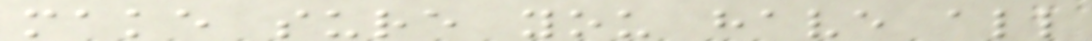make sure you have all
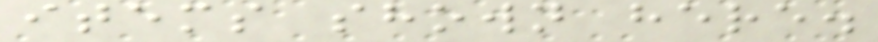items shown here.
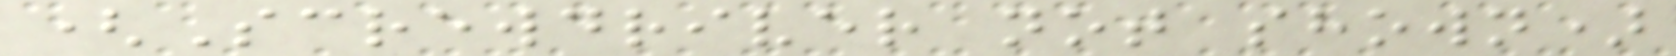(Screwdriver not shown)
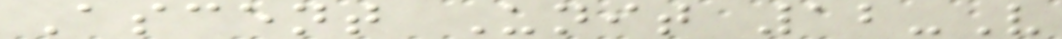Ascent Unit 12-V
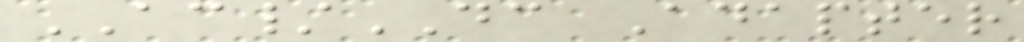AC/DC Adapter
